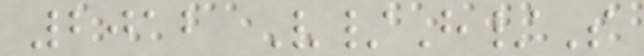2012 V/H/S
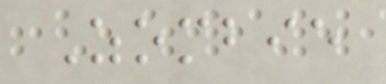Zombie
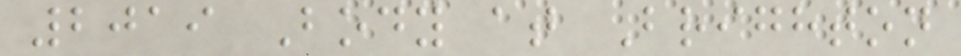2019 Body at Brighton
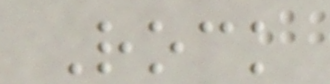Rock
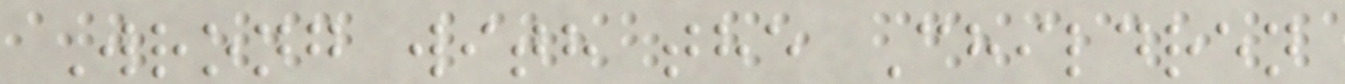Wrong with the Children
